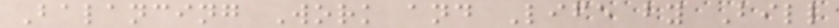Balancing Work and Life by Bill
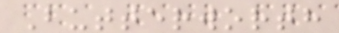Butterworth
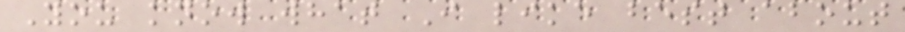You know what I like best about
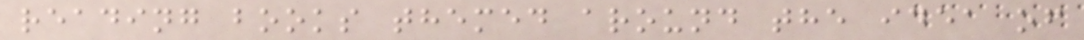reading books themed around the idea of
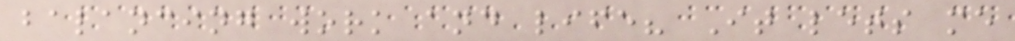balancing work and life? It lets me
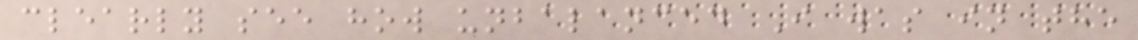clearly see how unbalanced I was in the
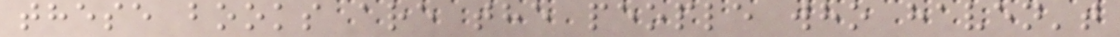these books are the people who haven't
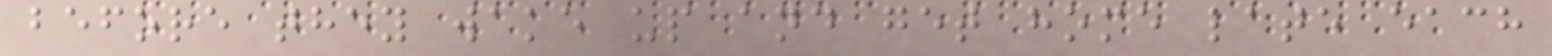before they wake up and get home late each
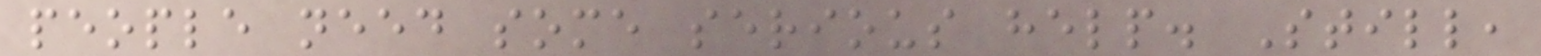people need some serious help. Still,
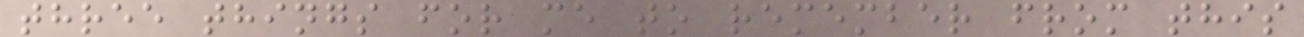three things for me to remember from this
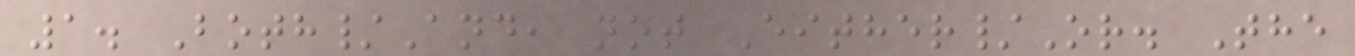1. Both/And, not Either/Or. The
